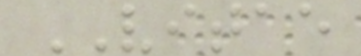VITAE
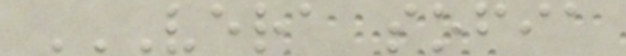VERA SOFIA
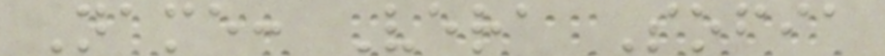Name: Vera Sofia
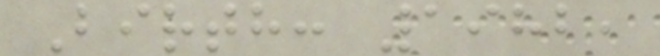Birth: 1982,
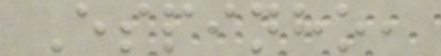Espinho,
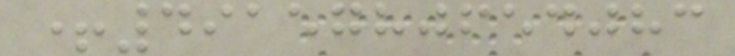+4915780654083
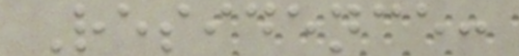Residence:
